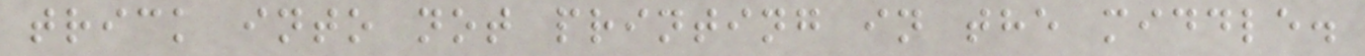trick into not printing in the middle.
